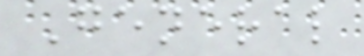General
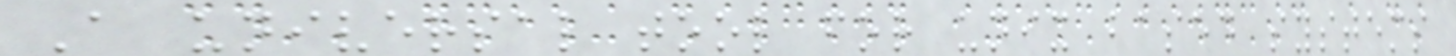A universal tool for unix based systems
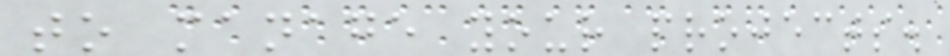to manage your projects.
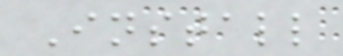Install
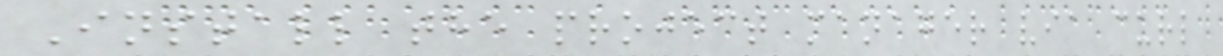Install the project manager via curl
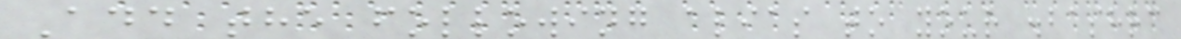Add the following alias to your .bashrc
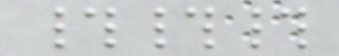###
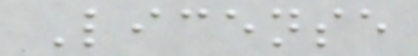License
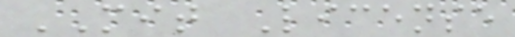MIT License
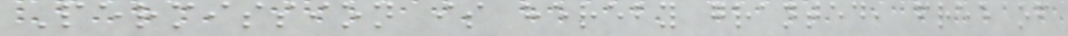Permission is hereby granted, free of
